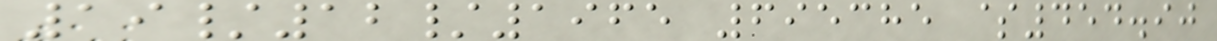19/12/1965 695385 $454.90
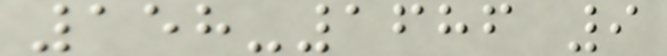158-1686 9
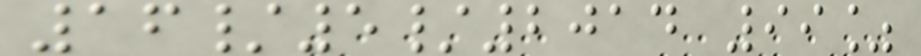16/5/2014 99%
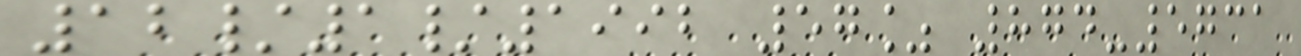12/1/1992 57% 874-5731
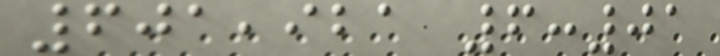601,921 6:01
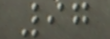97
